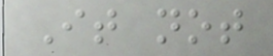It not
